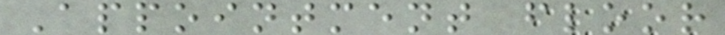Appointment floor
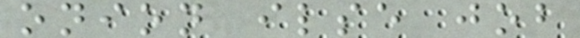onion ilse job
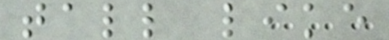tall like
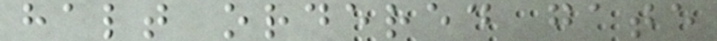halt ordered gate
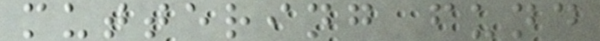muttering fund
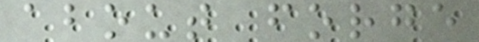about forge
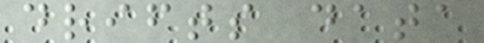drifts data
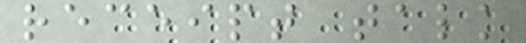receipt talk
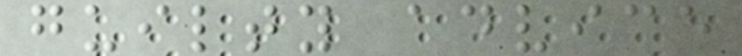guilty advice
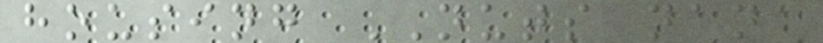housing NUTS nana
